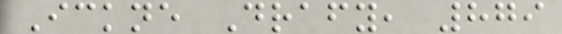Ickne Drafy, 879
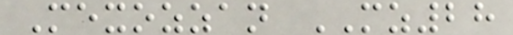Mexozzan MZ28
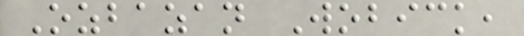Ozbazan Wobick,
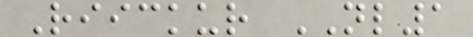Riickur NL1
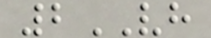2VH
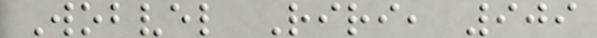Wobvel Riri, 909
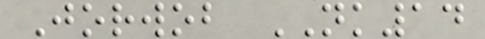Jorwob NK14
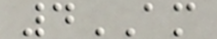4AM
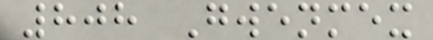808 Gwenmex
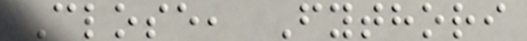Close, Fythori
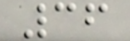36
